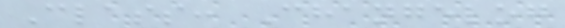Class: Changelog
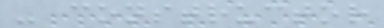- constructor
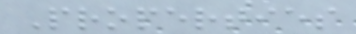Properties
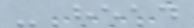- head
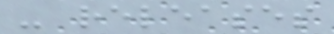- releases
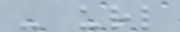- url
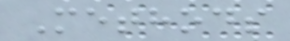Methods
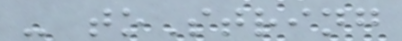- toString
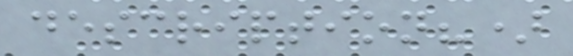description?)
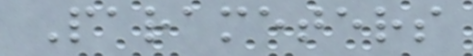Parameters
